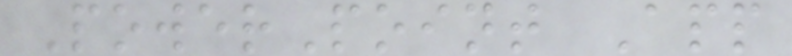PowerPoint App
